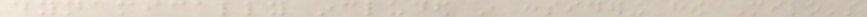dynamically included in considering how Milo's
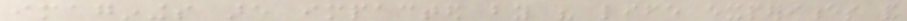imaginings are impacted by his life experiences and
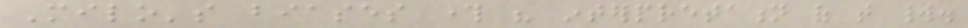Milo's biases through his interpretation of that world.
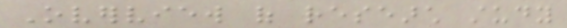Overview of research study
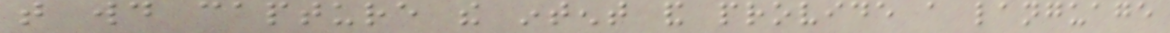that would capture the intent and provide a language
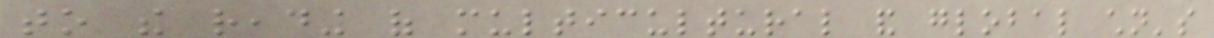to the reading of multicultural and global children's
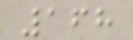168
